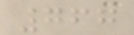767
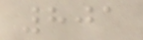801
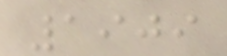1909
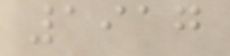1917
